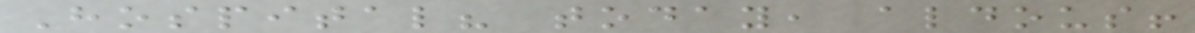Hospital? today, aldous!
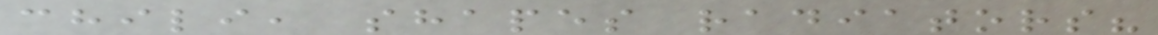chili, shapes radiators?
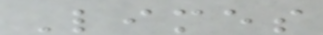Limes
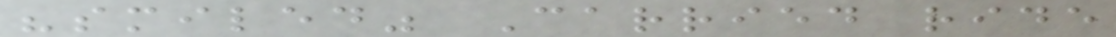"smiled" Carried ride
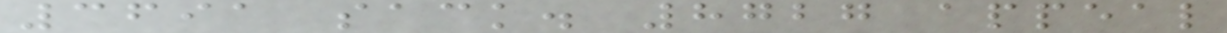3691 sack. 8727 appeal
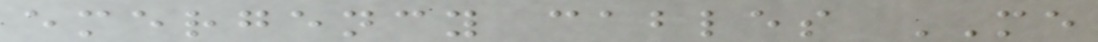emergency cables ME
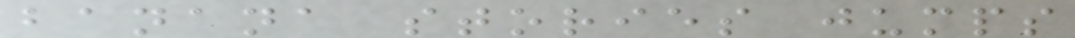banana stories jumps
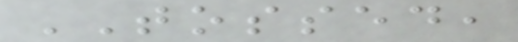TOSSED,
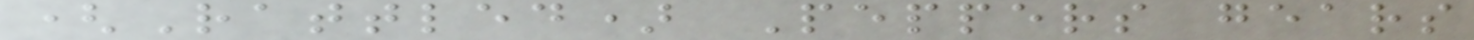(Rattled) Peppers gears
